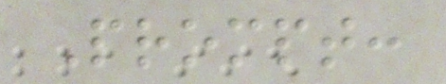Prompt:
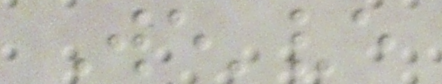We've
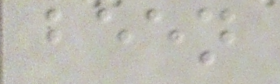been
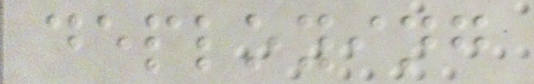deploying
